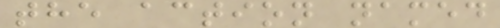the action named
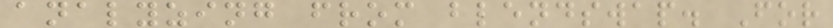analyzing from blendswap. For
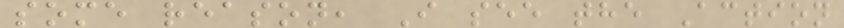some reason, I see the Action
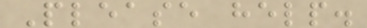Please help.
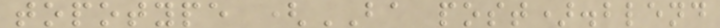topotype (BA post).blend
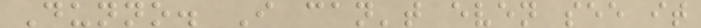Dunno. I can't even see it
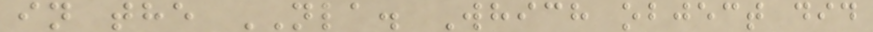in the NLA. Which object did
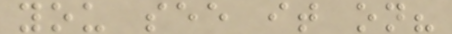you see it on?
